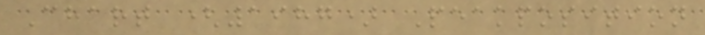Chart (1987) Peakposition
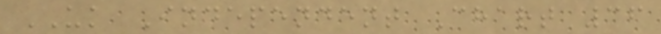UK Independent Chart 36
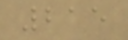215
